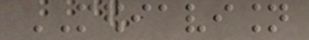MEDIAVISION
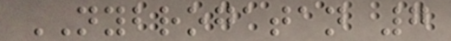NYBROGATAN 7
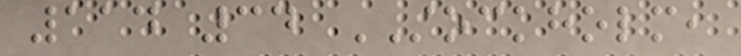114 34 STOCKHOLM,
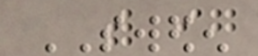SWEDEN
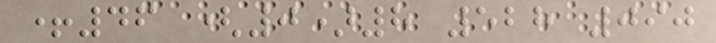+46 (0)8 528 090
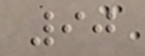90
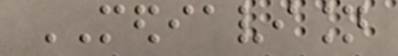MEDIAVISION
